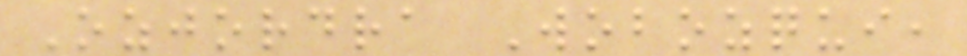Ozjordra Wobozqui,
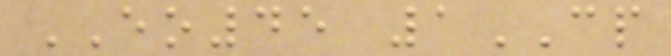EO45 1CP
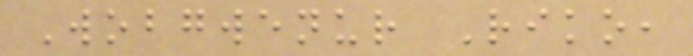Wobgwenur Riko,
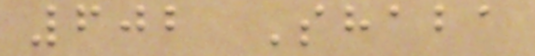602 Shaba
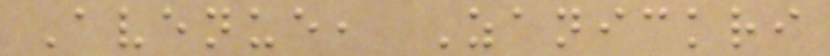Avenue, Zanickri
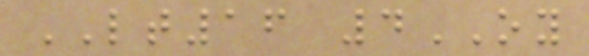LT16 4OY
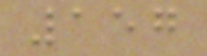157
